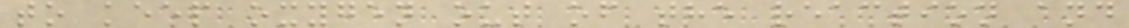to keep oxygen out of the reaction and
